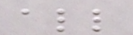all
